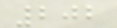202
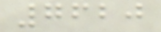7620
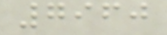7960
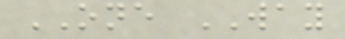ONE WAY
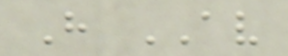H AV
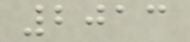2013
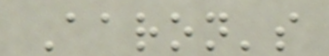Aaron's
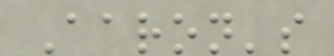Aaron's
